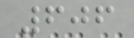606
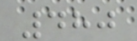480
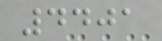4401
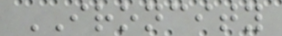IRONCITY
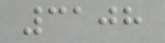3108
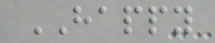HAPPY
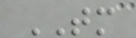TM
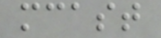mcast
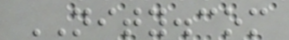NITY.com
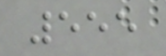555
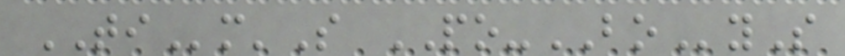TIm'S PO-BOyS
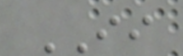II
